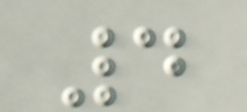4
